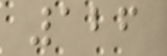126
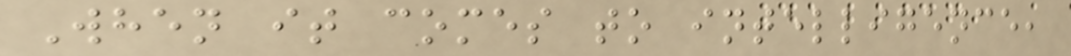When it comes to intelligence,
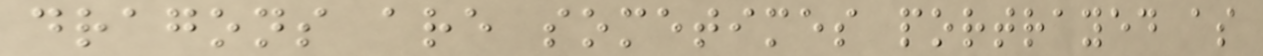dragons are sometimes portrayed as
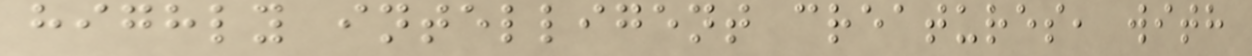highly intelligent creatures, with
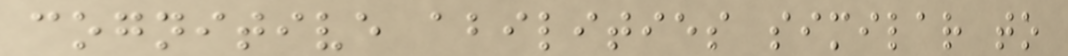cognitive abilities similar to
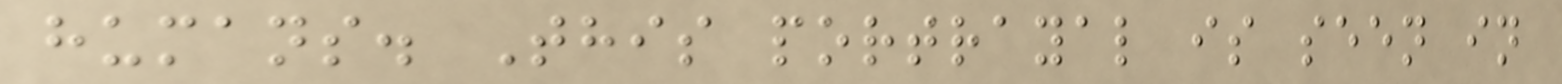humans. This portrayal is seen in
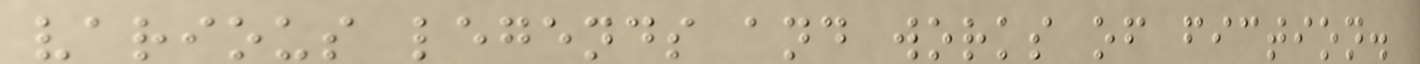various legends and works of fiction.
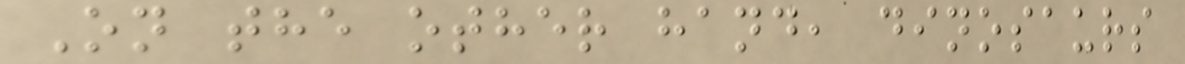On the other hand, dinosaurs
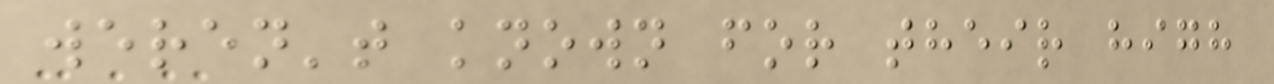weren't known for their high
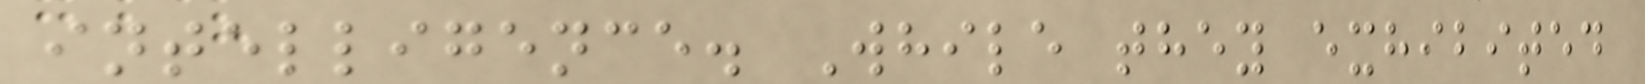intelligence. While they exhibited
